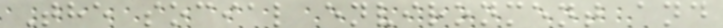The social environment and
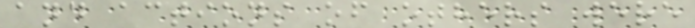and actions of others were
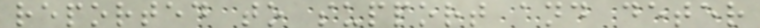reported to support and deter
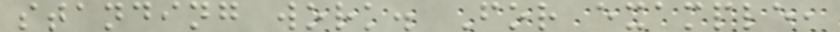standing work. For example,
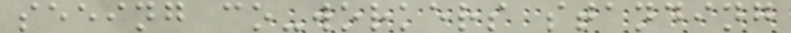seeing co-workers standing
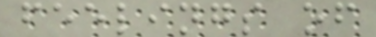feelings of
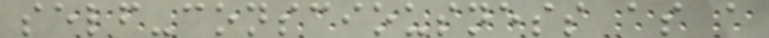self-consciousness as a
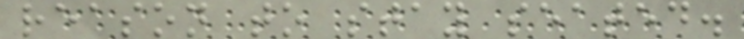reason to stay seated.
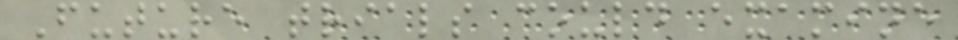Future trials could examine
